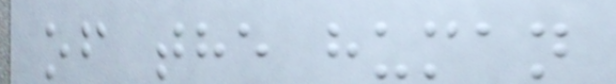of the human
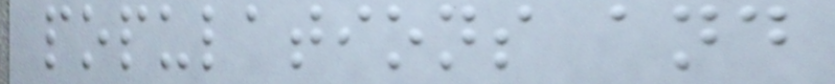populations and
